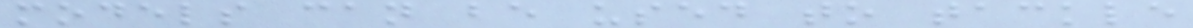models can be used to tackle
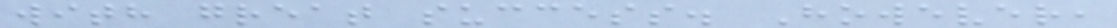with great success. However,
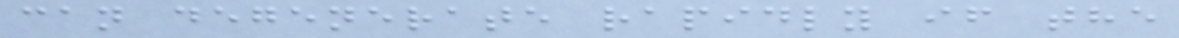can degenerate rapidly if the
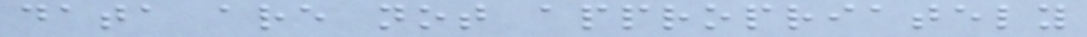data are not appropriately
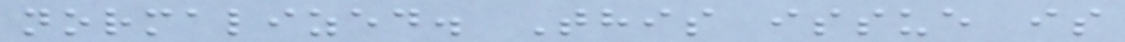normalized. This issue is
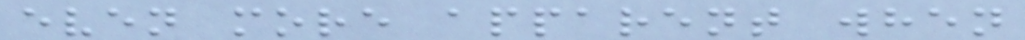even more apparent when
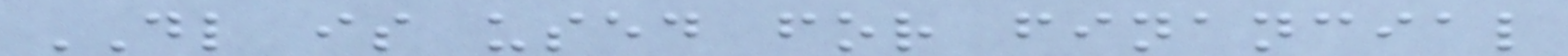DL is used for financial
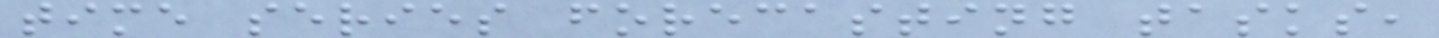time series forecasting tasks,
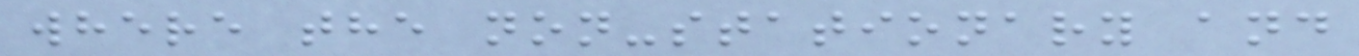where the non-stationary and
